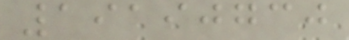19190730
